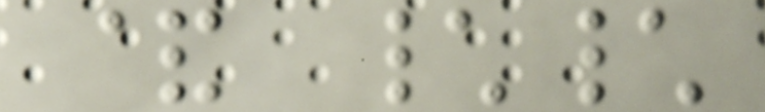& \\
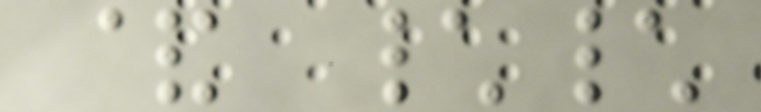& \\
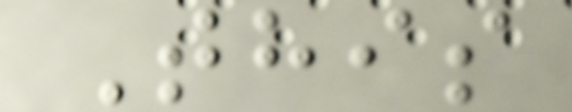This
